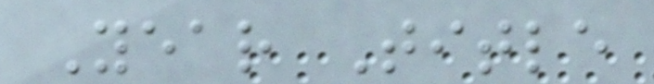Year Title
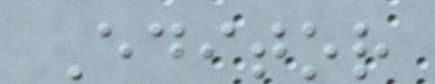Editor
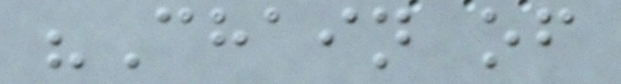"Chain of
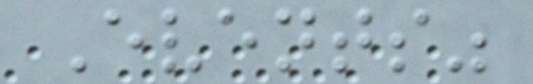Events"
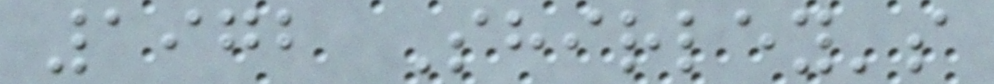1972 Shirley's
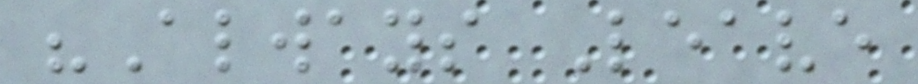"Always Leave
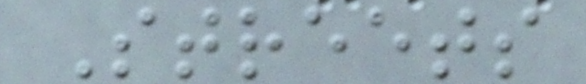Streets
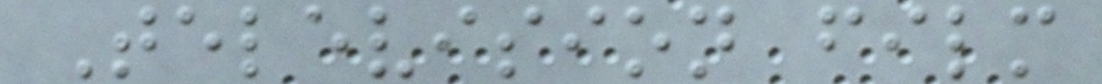Television film
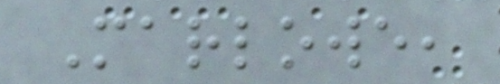Marlowe,
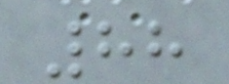88
